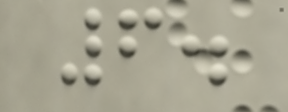6.
